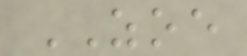ZOE
